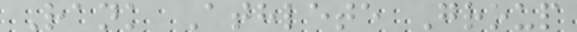Rank Athlete Group
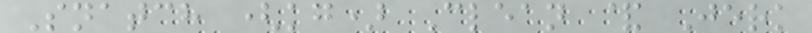Snatch (kg) Clean & Jerk
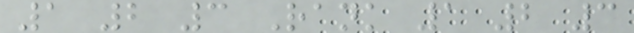1 2 3 Rank 1 2 3
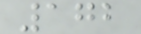172
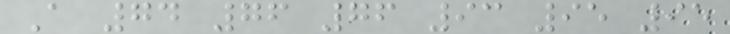A 74 76 76 93 95 95
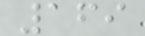169
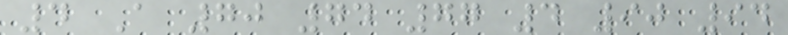4 A 70 74 77 4 90 94
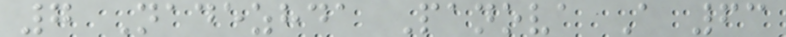7 Nadezhda Panova A 63
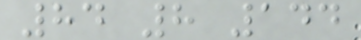84 8 144
